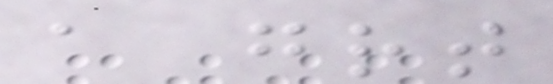a great
